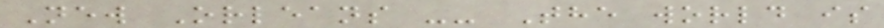New Orleans -- The world is
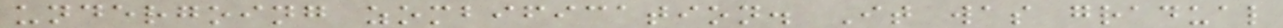undergoing zombification. It was gradual
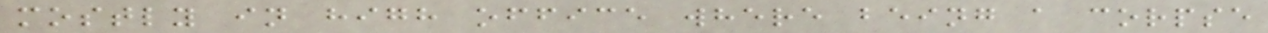mostly in high office where being a corpse
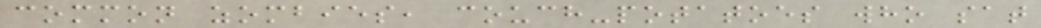common zombies, couch-potatoes who sat
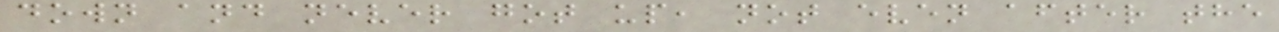down and never got up, not even after the
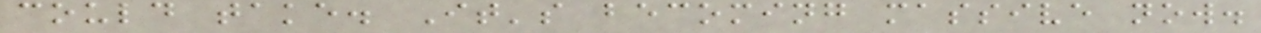could take. It's becoming massive now.
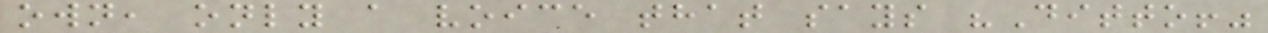own, only a voice that says "Ditto!"
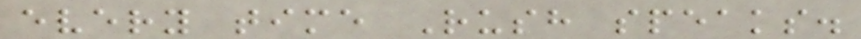every time Rush speaks.
